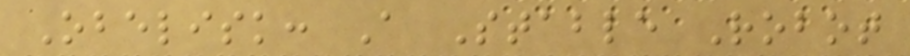Obelisk: A Stable Robot
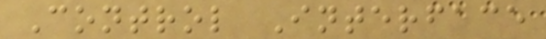Control Interface
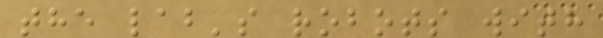the lab's robots with
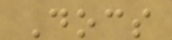Docs
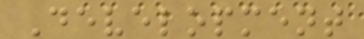Development
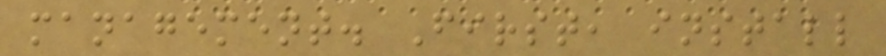management. First, install
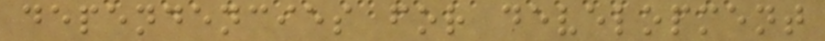dependencies for development
